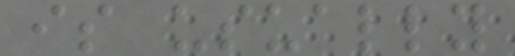is usually
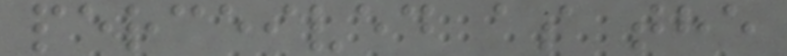perceived as the
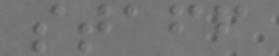staff
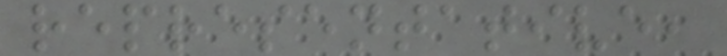representative,
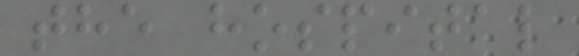the hospital
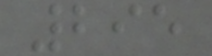295
